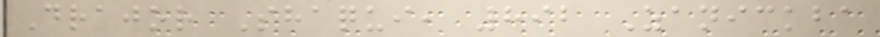Drajor Shaqui, 892 Zanickba
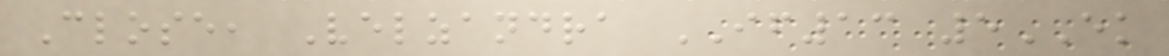Close, Velzandra IF13 5EK
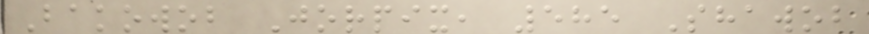Bakowob Jorpix, 585 Shawob
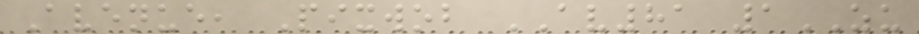Avenue, Pixwob AV81 1ZU
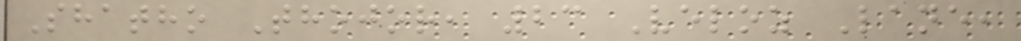Shatho Thojor, 23 Veloz Lane,
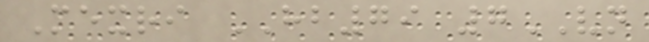Mexri HB79 7VN
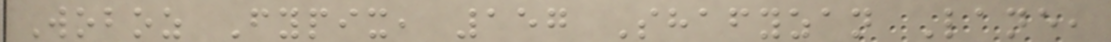Woboz Fypix, 157 Shafyzan Lane,
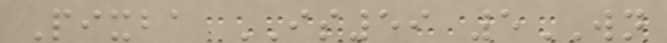Pixba IS59 5WN
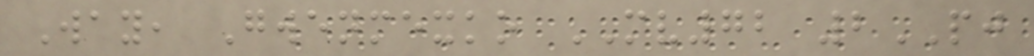Way, Gwenmexko MV72 2PJ
